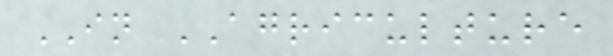IN AGRICULTURE
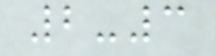2-3
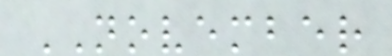NOVEMBER
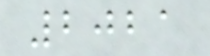2021
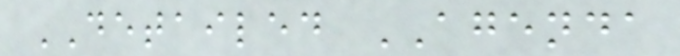DETAILED AGENDA
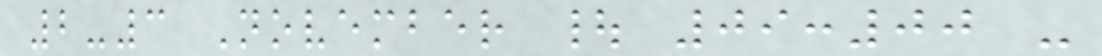2-3 November | 09:00 -
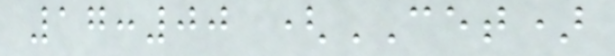17:00 (CET)
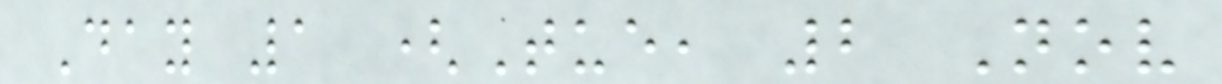Day 1 (Tue, 2 Nov
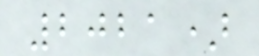2021)
